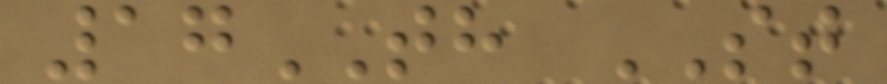17TH ST
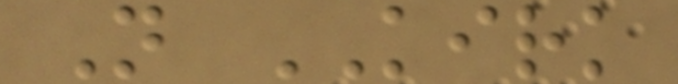N KIRK
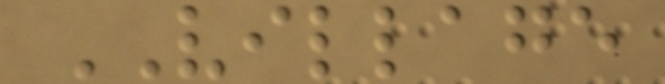VILLAGE
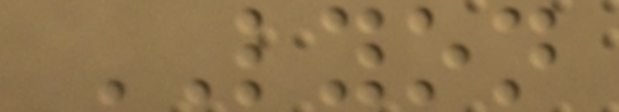LYON
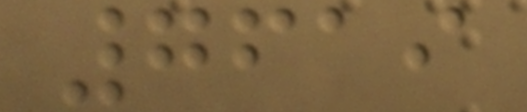7619
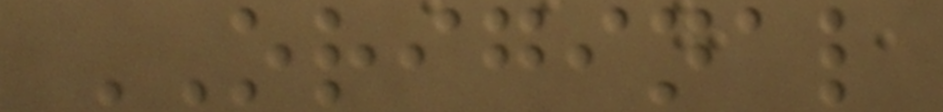ORIGINAL
